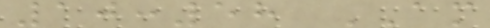10:58 AM
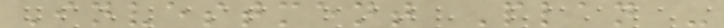Investment Plan -
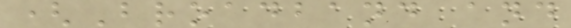(Broadband and
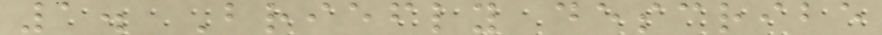1. Briefly describe
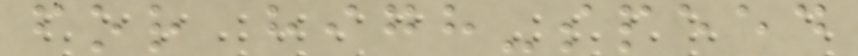for high-speed
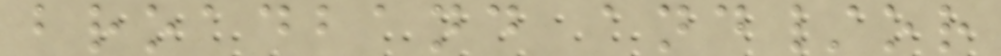broadband and/or
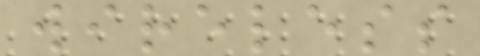wireless
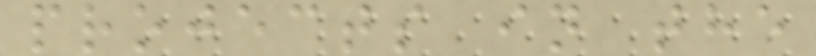projects in the
